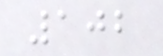102
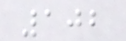102
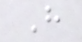H
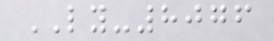LY-8076
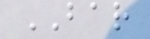BAR
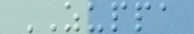ZUPPA
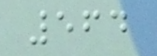564
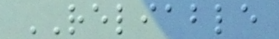RELIABLE
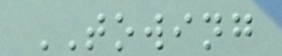TOWING
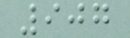907
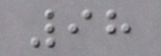98
